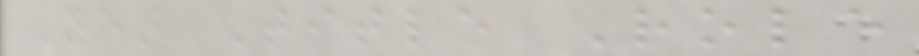Year Title Role
